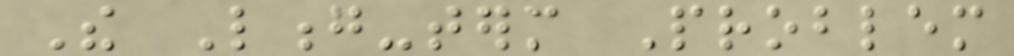The Long-term Problem
